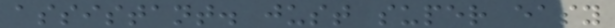assistant. just super easy
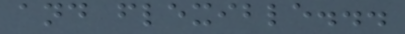and flexible...
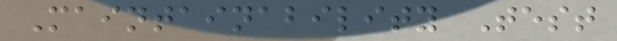Maintainability Test
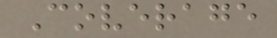Coverage
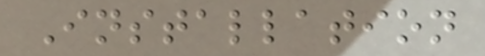Installation
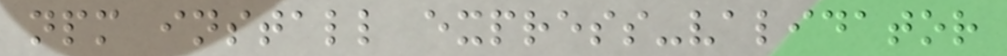npm install express-validator
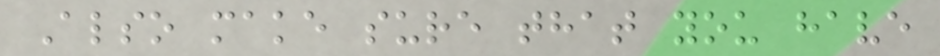Also make sure that you have
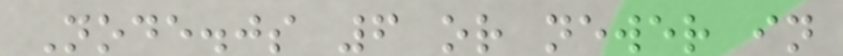Node.js 6 or newer in
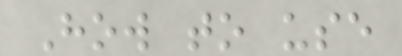How to use
